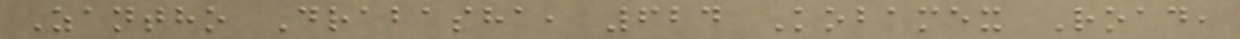Zantho Drabasha, 624 Kobamex Road,
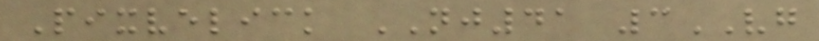Pixvelick NJ41 3VG
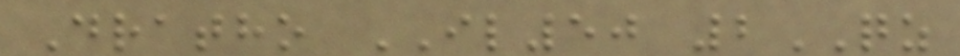Dratho IL50 2QZ
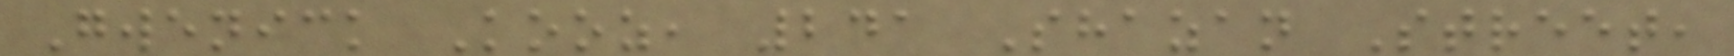Gwenick Kooz, 241 Shazan Street,
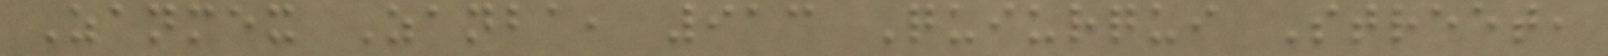Zanmex Zanba, 913 Quiurqui Street,
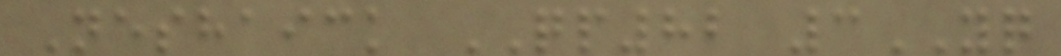Neshaick QP82 3YQ
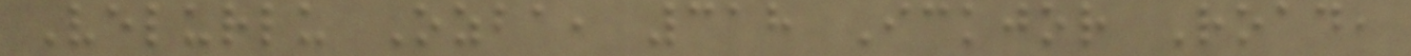Velurlu Ozba, 318 Ickjor Road,
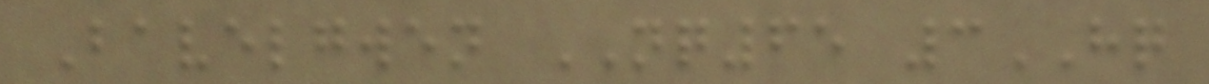Bavelgwen NQ65 3HQ
